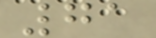71
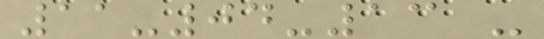11-04-13 -
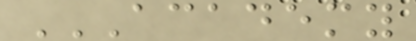ACADEMY
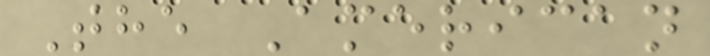The American
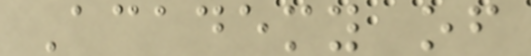Academy of
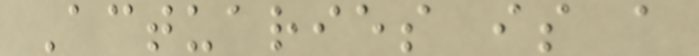Actuaries is a
